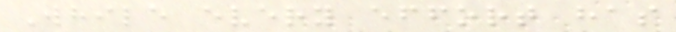While every effort has
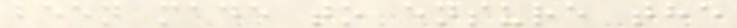been made to ensure the
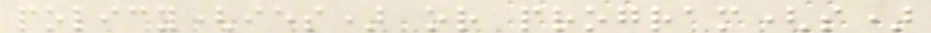policy(ies) or program(s)
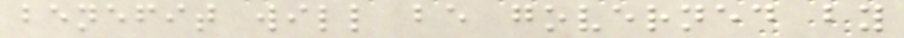benefit will be governed by
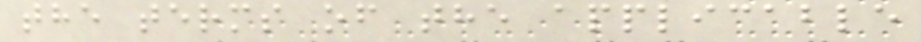the terms of the applicable
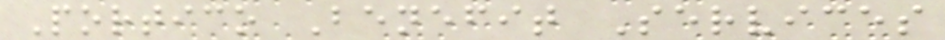Portico Benefit Services
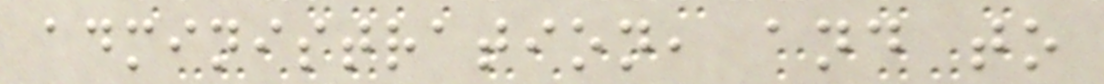administration, and to
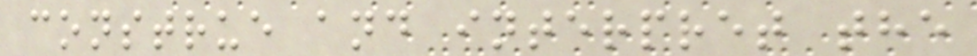construe and interpret the
